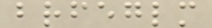brfeglm
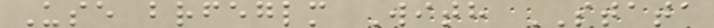Use brfeglm With STATA
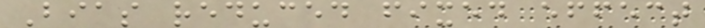Bias reduced fixed effect
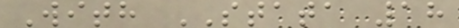With STATA 18
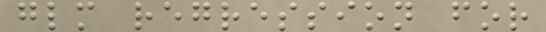glm regression for
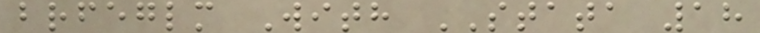brfeglm With STATA 18
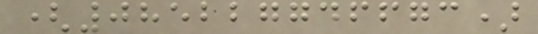(085227746673)
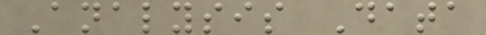Analysis Data
